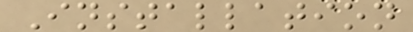Installation
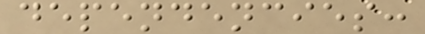dependencies:
